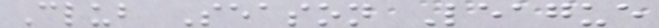Club Season League
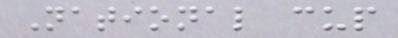National cup
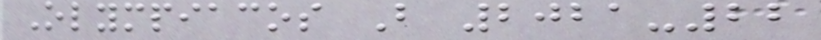Olympiacos B 2021-22
